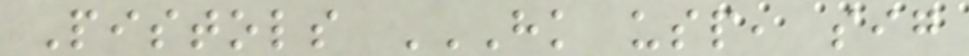Pistols HK USP, SIG
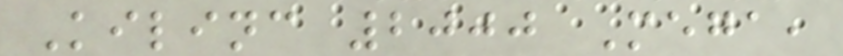Kilinc 2000 Mega,
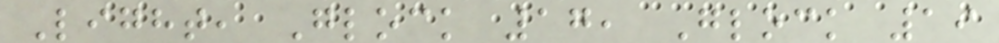Light, Glock 17, Glock 19
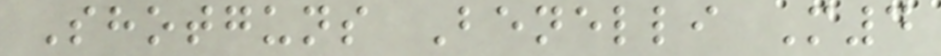Shotguns Benelli M4
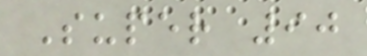Super 90
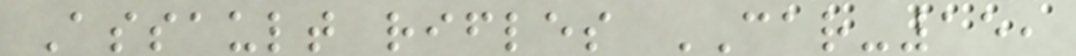Assault rifles CAR-15,
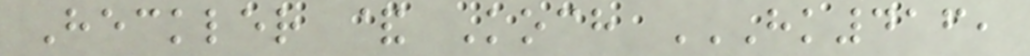Heckler & Koch HK416,
